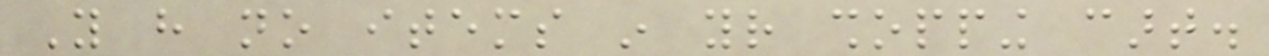You have no items in your shopping cart.
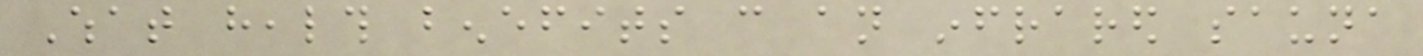What health benefits can an infrared sauna
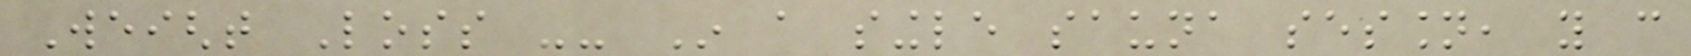Weight Loss -- In a single sauna session, you can
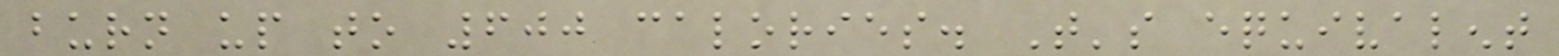burn up to 600 calories. That's equivalent
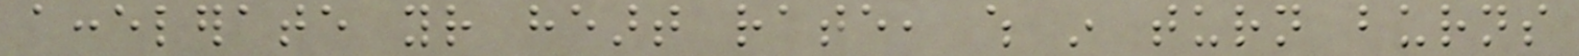accelerate your heart rate, which in turn burns
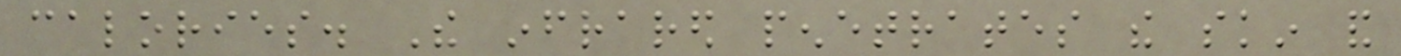calories. The infrared penetrates the skin and
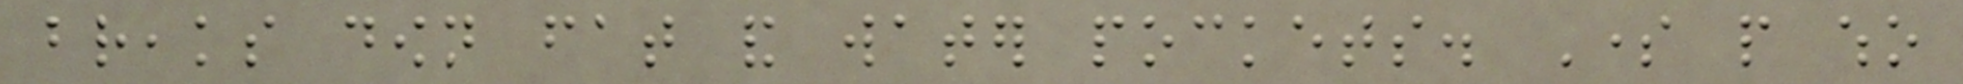breaks down fat and water pockets. Some people who
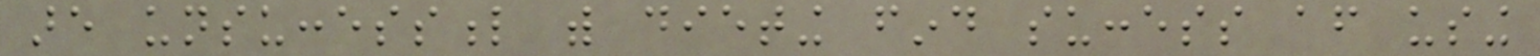are unsuccessful with dieting find success after using
